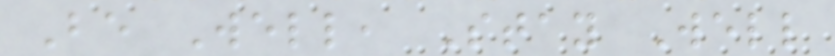Be Well, Stay Well
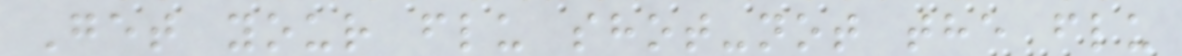Get your flu shot-not the flu
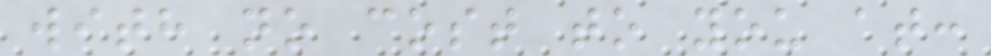with no cost to you at:
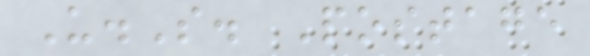U.S. Postage
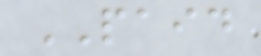PAID
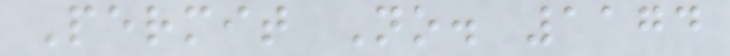Permit No. 1174
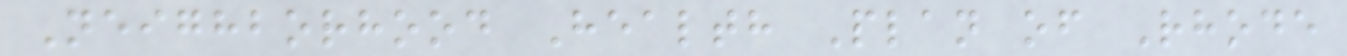Neighborhood Health Plan of Rhode
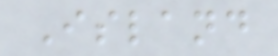Island
